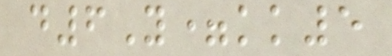d6Y=kk5
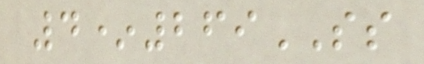4*269SS
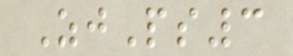ZjPs3
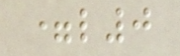=l0
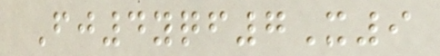Fj4yqf7X9
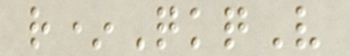r*QkqV
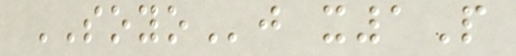SOYOj x1P
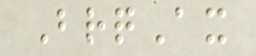BrqAx
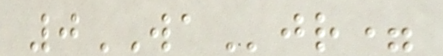0WAjr=
